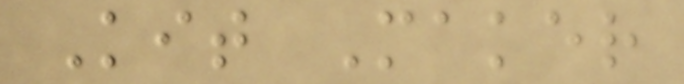Kit Maker
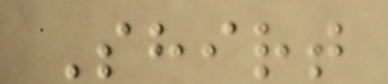Shirt
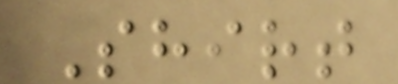Shirt
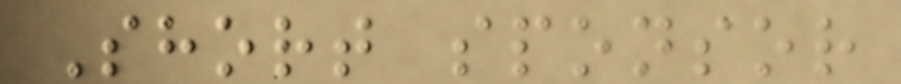Short sponsor
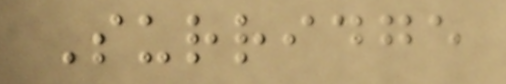Surridge
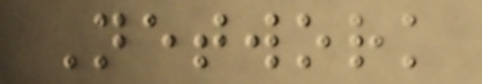Network
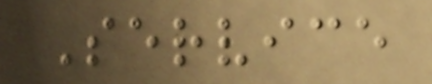Service
